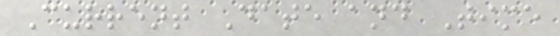Current Date and Time
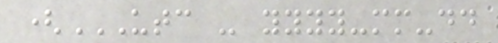(UTC - YYYY-MM-DD
